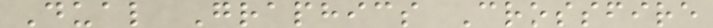Dual Graphics Crossfire
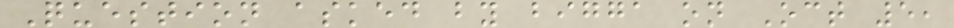Question asked by bigga on Oct 5,
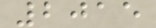2015
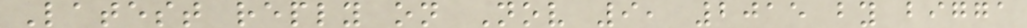Latest reply on Nov 9, 2015 by bigga
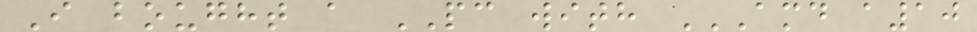I bought a PC with AMD A10
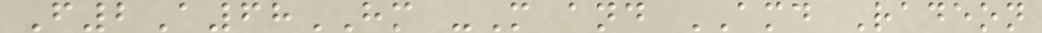F2A68HM -M and AMD Radeon
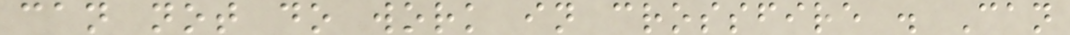can not do work in crossfire . Can
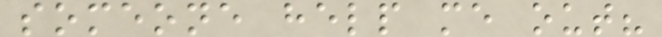someone help me out?
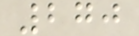270
